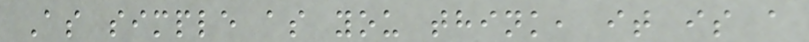As simple as you think, it is a
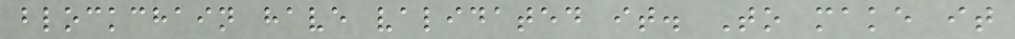blockchain have validated it. To make it
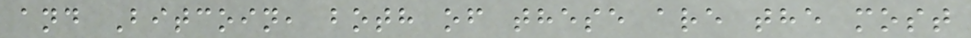and Bitcoin, both of these are the most
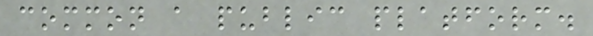common a public platform.
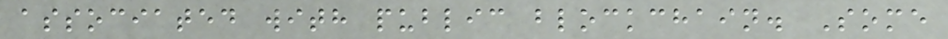associated with public blockchain. Some
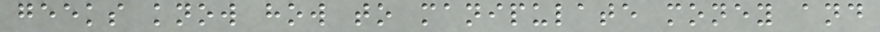geeks know how to manipulate money and
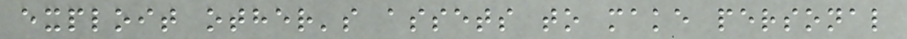exploit other's assets to make personal
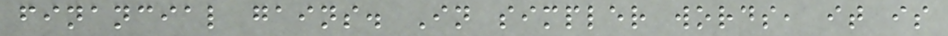financial gains. In simpler words, it is
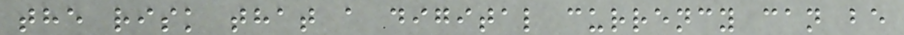the risk that a digital currency can be
